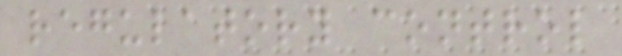regulatory control
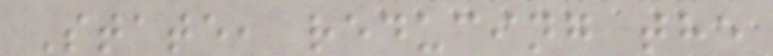State, reducing the
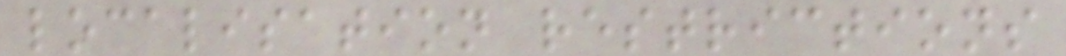localisation restrictions
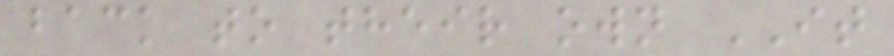back to their own IT
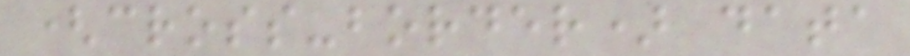(cross-border) data
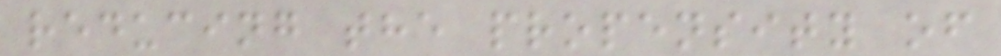reducing the propensity of
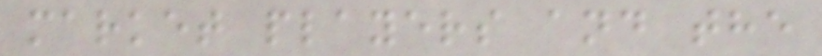market players and the
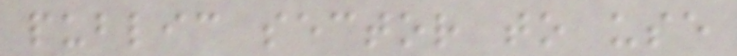public sector to use
